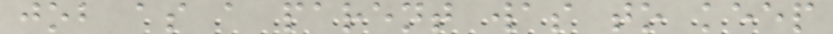job as a parent was to keep
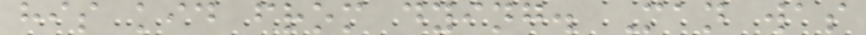his kid from dying. Man was
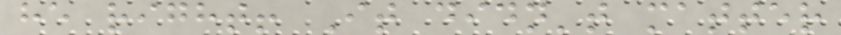he right! It didn't matter
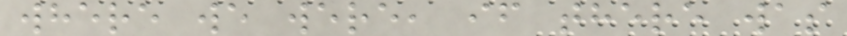where we were, if there was
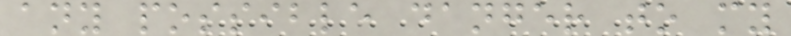any possible danger to my
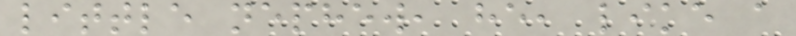little nephew, he, like a
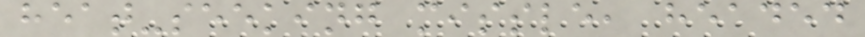heat-seeking missle, headed
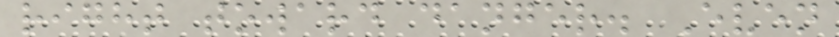right toward danger. Even
